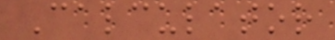Calculator
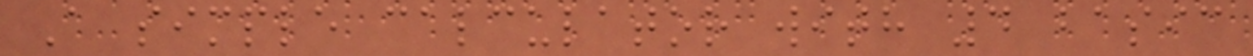A simple calculator with 4 basic
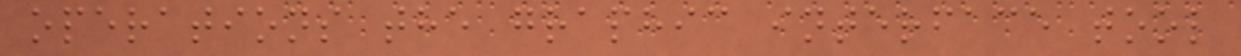operations the graphic interface tool
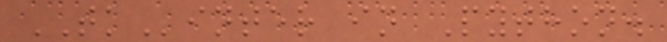TKinter in Python.
